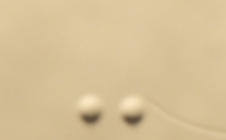-
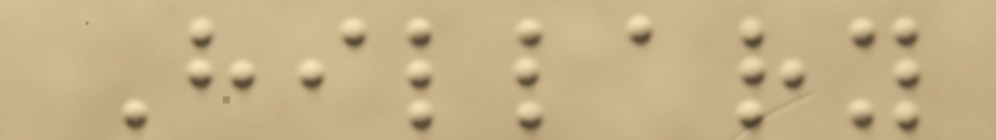Hillary
